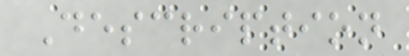Description
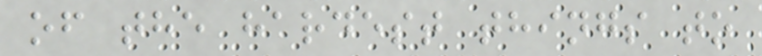of the hardest things to
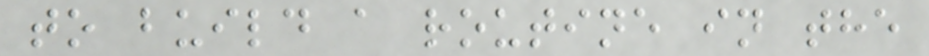to build a routine in the
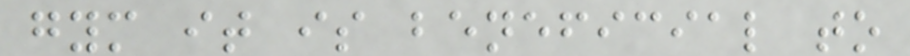gym it is beneficial to
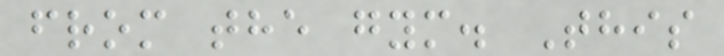from the gym. This
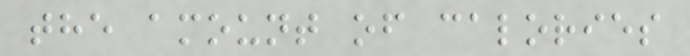the amount of calories
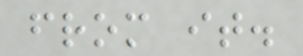from it.
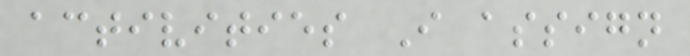activities I assign
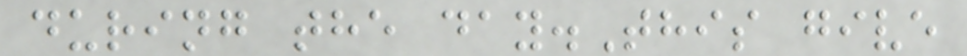during the day.This give
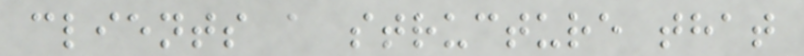clients a structure that
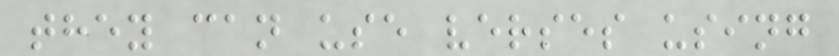they can use verses using
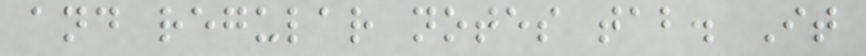and regular notes tab. It
